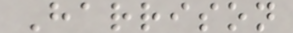Harrison
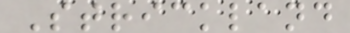Strickland
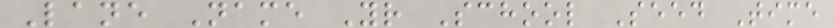Lane Name Yr School Seed Time
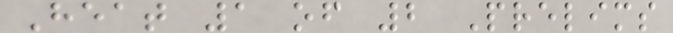Heat 1 of 2 Prelims
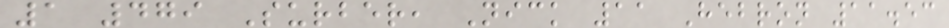1 479 Surber, Nick 11 Hebron 11.53
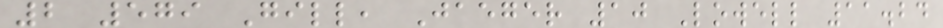2 579 Gill, Jaeger 10 Lowell 11.24
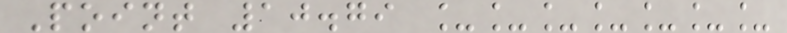Point 10.79 _______
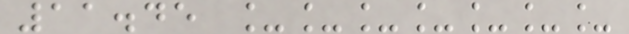11.45 _______
